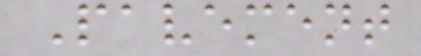Pavement
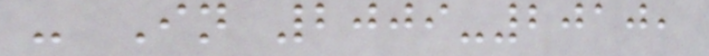- In 2009-2010,
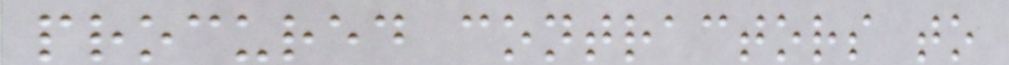procured contractors to
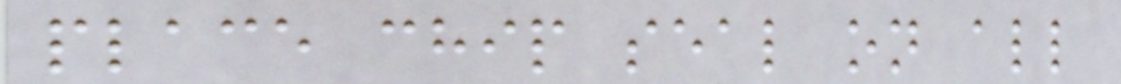place chip seal on all
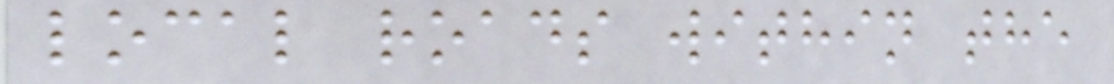local roads within the
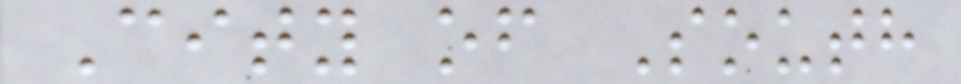City of South
